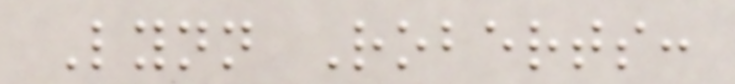Lynn Roberts:
